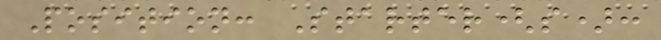Position: Starter(s):
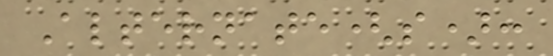Alternate(s):
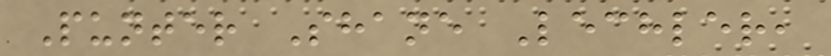Punter Shane Lechler,
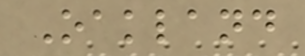Oakland
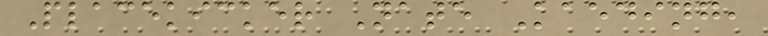Placekicker Nate Kaeding,
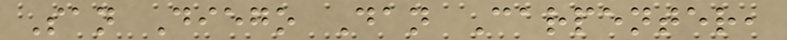San Diego Dan Carpenter,
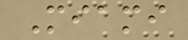Miami
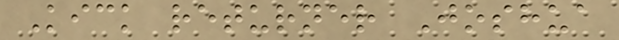Kick returner Joshua
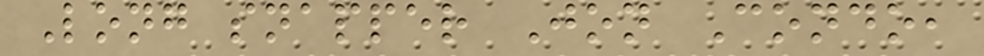Long snapper Jon Condo,
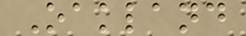Oakland
